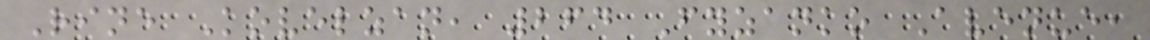Rine Kovelzan, 264 Fyzanko Avenue,
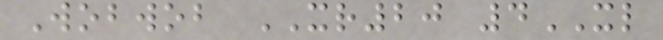Wobwob XR20 4XL
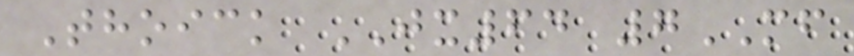Thoick JX64 7MF
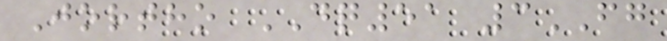Jortho DQ51 3FG
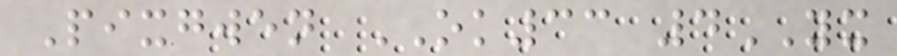Pixgwen OK33 4YX
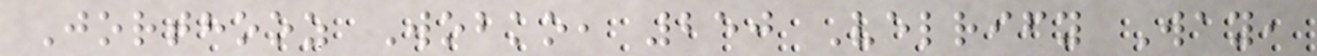Jorthooz Wobko, 250 Velrify Way,
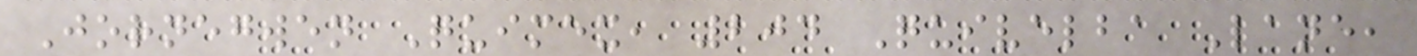Jornegwen Quimex, 204 Quivelba Lane,
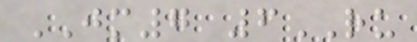JM7 6RU
